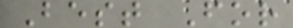Best For
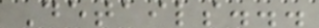Details...
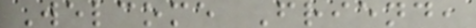Welcome Friend,
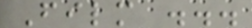Film ...
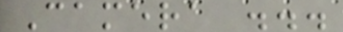Camera ...
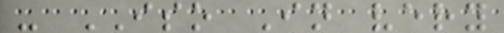- ISO In very
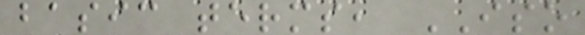basic terms, ISO
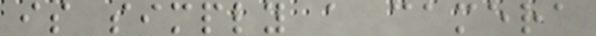is simply a camera
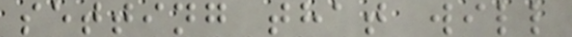setting that will
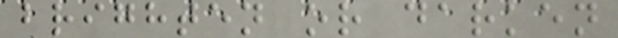brighten or darken
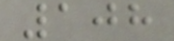108
